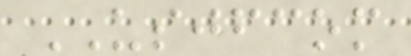USJFCOM
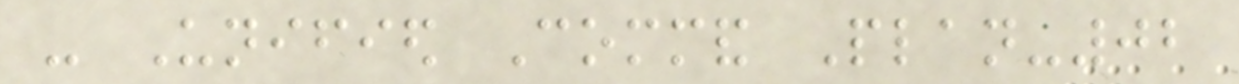- Unified Command Plan-02
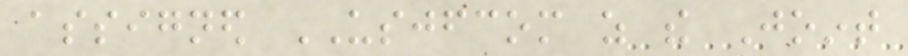assigned USJFCOM as the Joint
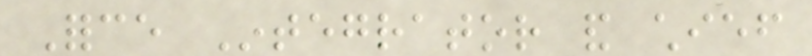Force Integrator and chief
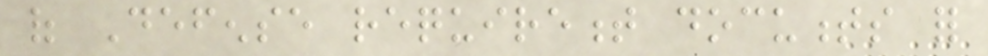of Defense requirement documents for
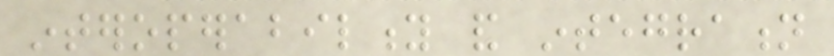interoperability and integration
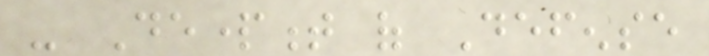- Department of Defense
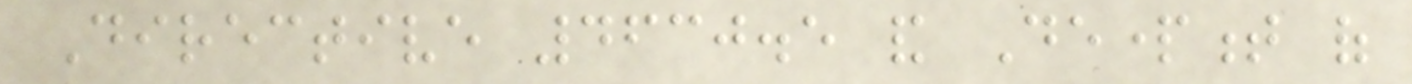Directive 4630.5 and Department of
